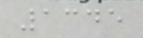1345
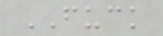FUCK
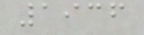1936
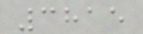3815
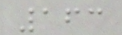163
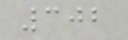302
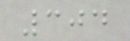304
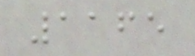1165
